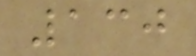130
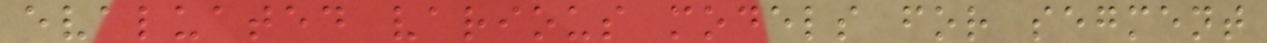evaluated various models for segment
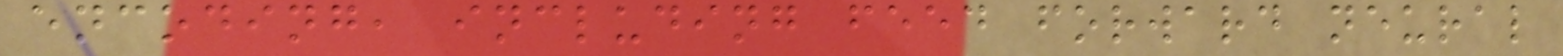encoding, including feed forward neural
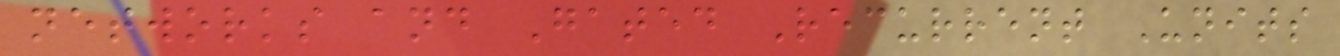networks and Gated Recurrent Units
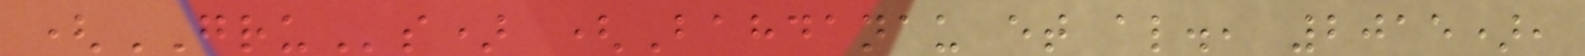(GRUs) (Bahdanau et al., 2015),
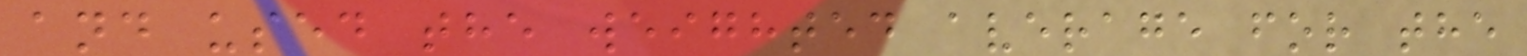and used the weighted average for the
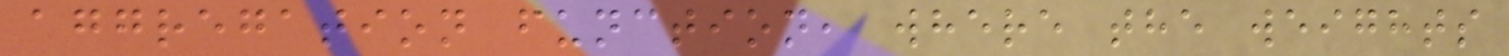aggregation function, where the weights
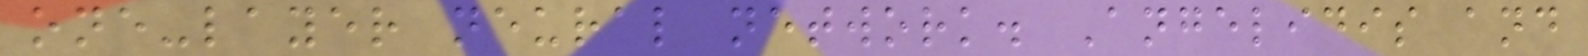one-layer neural network. Angelidis and
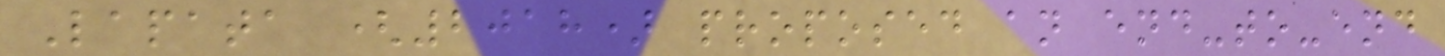Lapata (2018) proposed an end-to-end
